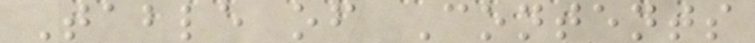Table of Contents
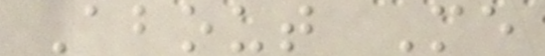About Me
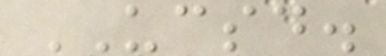UCSD.
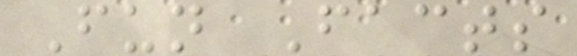Fun Facts
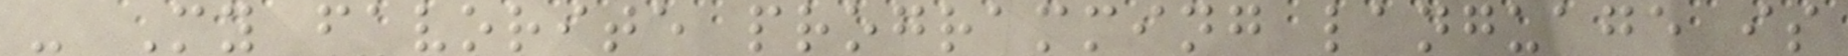- My favorite programming language is
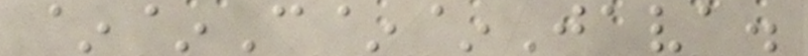~~C~~Java.
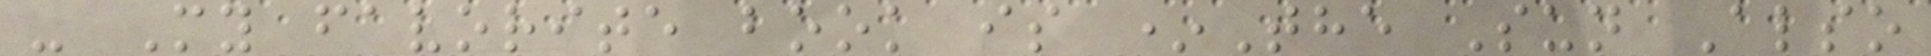- My favorite book is *The Sun Also
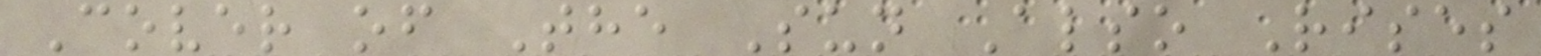Cover of The Sun Also Rises
